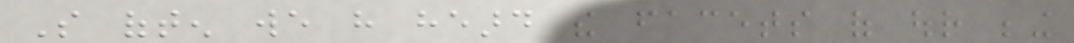So often we have heard the facets of our being
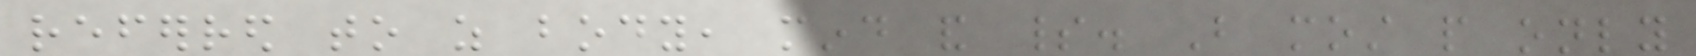referred to as body, mind and spirit. But most people only
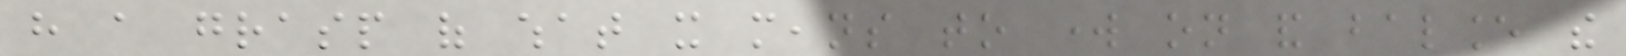have a grasp of what it means to work on and balance the
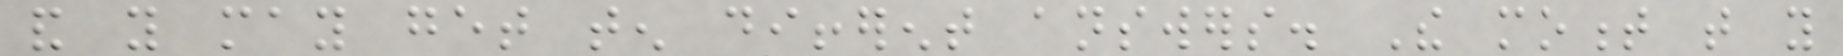and you may get ten different answers. The moment that you
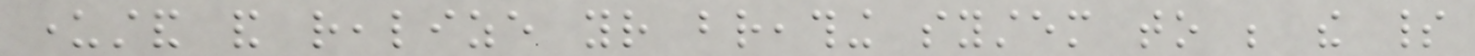understand and realize your breathing system to be the spirit
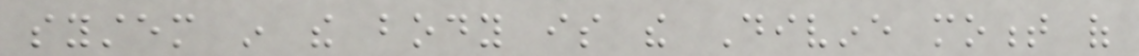system in the body is the Divine moment of
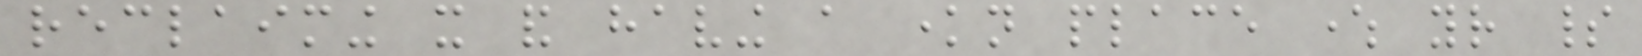reclaiming it and having a known place where your spirit
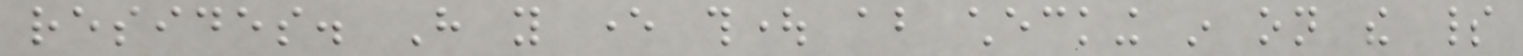resides. Have you ever thought about checking in on the spirit
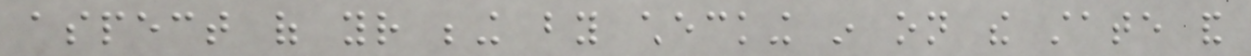aspect of your being by checking in on the state and
